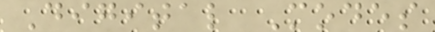Digital Modes
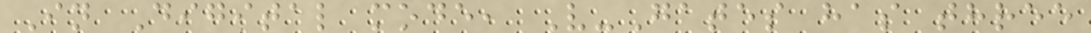In Digital mode, V-Gates has three
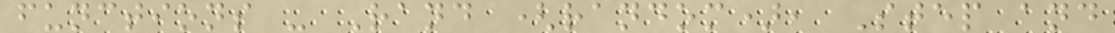functions - Rand (random), Step and
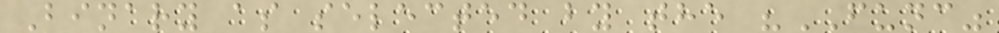Binary as selected by the "FUNC"
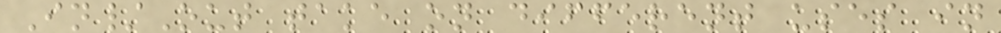In/Out take on different uses in
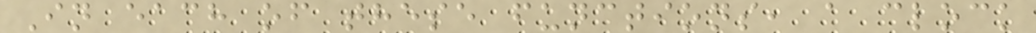In each of these functions, a clock
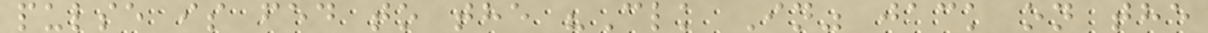pulse is fed to the "Clk In" jack on the
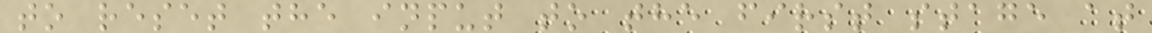to reset the input to the first stage at
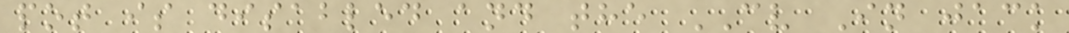pot is disabled and the CV In jack
